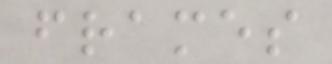frames
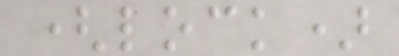(lock)
